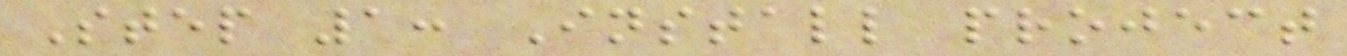Step 1: Install project
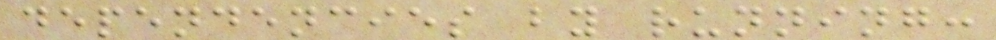dependencies by running:
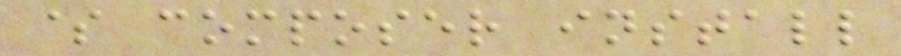$ composer install
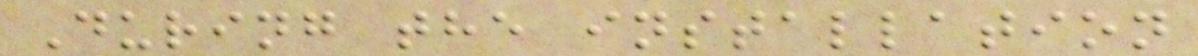During the installation
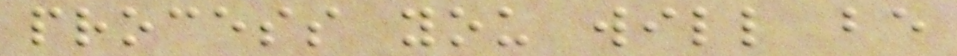process you will be
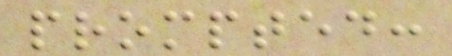prompted:
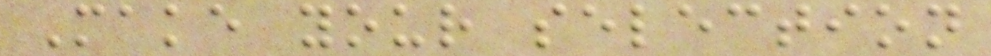Make your selection
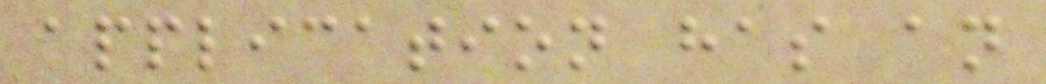application has an
